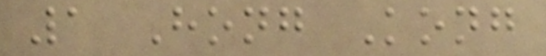1 Hong Kong
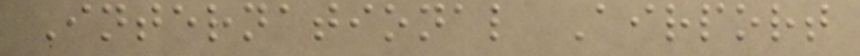International Airport
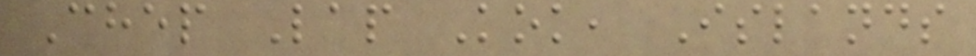Chep Lap Kok, Islands
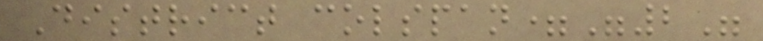District colspan="2"
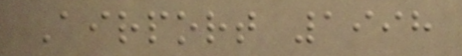Airport 1998
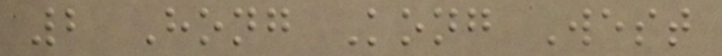2 Hong Kong West
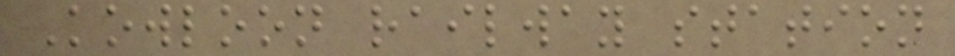Kowloon railway station
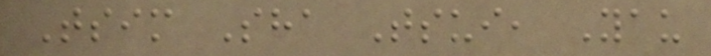Tsim Sha Tsui, Yau
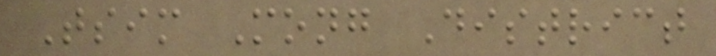Tsim Mong District
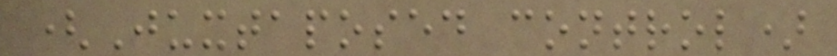(Juxtaposed control)
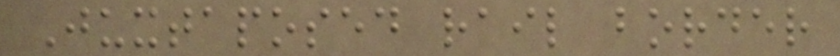Juxtaposed rail border
